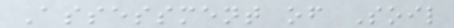Assessment of Soil
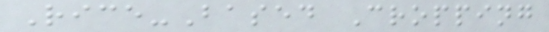Rice-Based Cropping
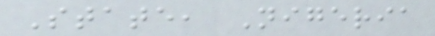State, Nigeria
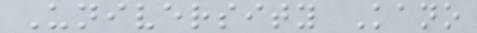University Kano
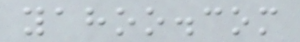yahoo.com
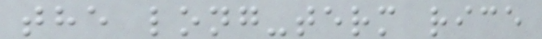the long-term rice
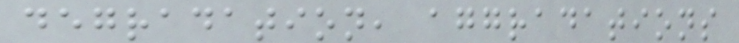degradation, aggradations
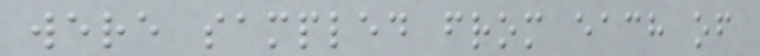were sampled from each of
